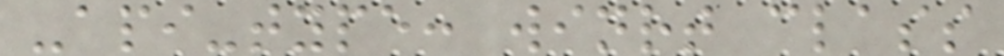-api-type: winrt class
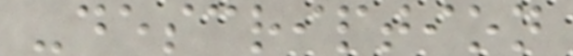-description
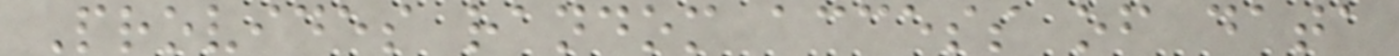Provides random access of data
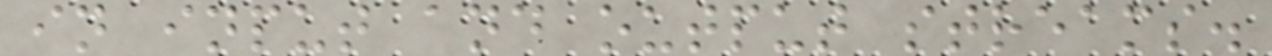in input and output streams.
